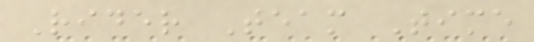Rider Team Time
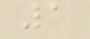1
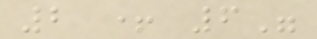2 + 6"
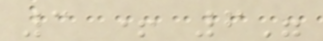3 + 6"
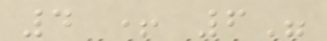4 + 6"
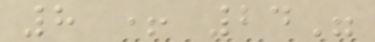8 + 24"
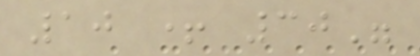10 + 30"
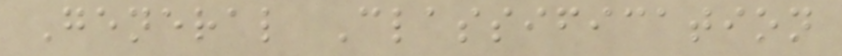General Classification
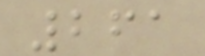261
